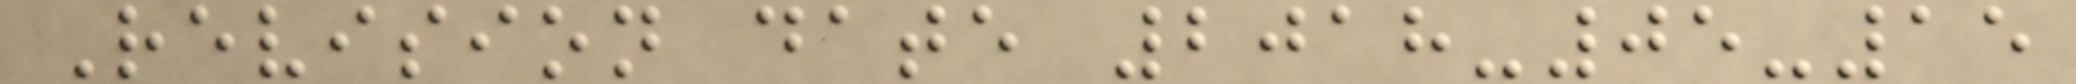Revision date 2018-05-15
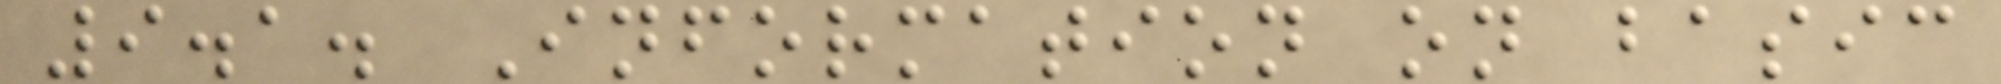9.1. Information on basic
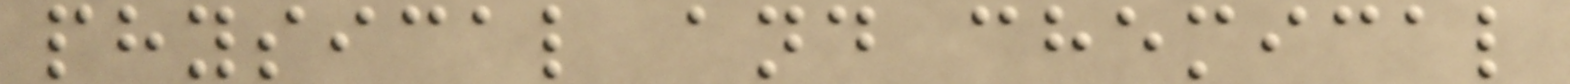physical and chemical
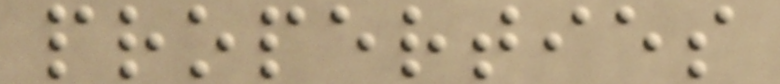properties
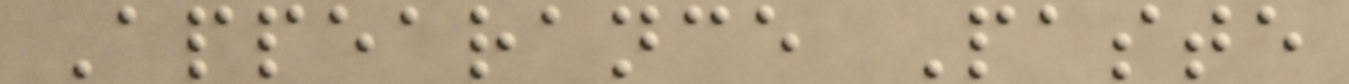Appearance Paste
